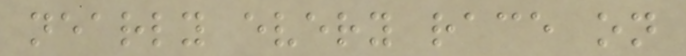nearly every race on
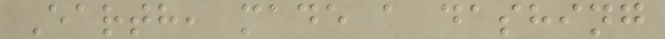Earth, made a dashing
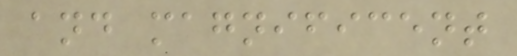and magnificent
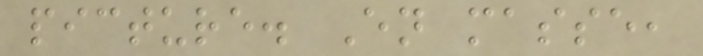picture. En masse,
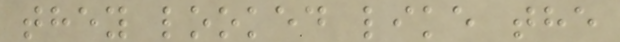they looked like the
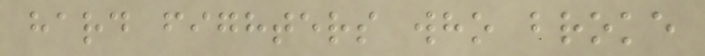hard fighters who broke
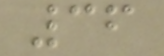36
